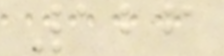126
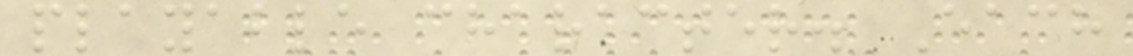playable character. Each
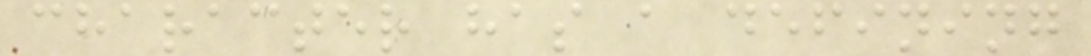character has a defining
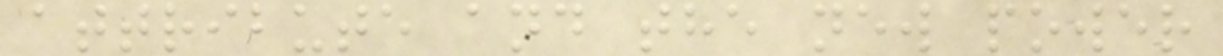attribute and the new power
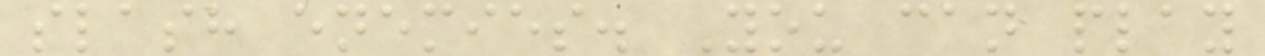slash enemies. You can play
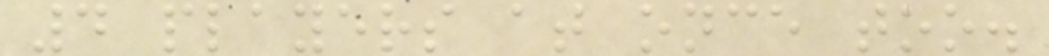4 players at once too.
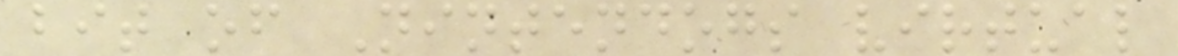bit of Nintendogs virtual
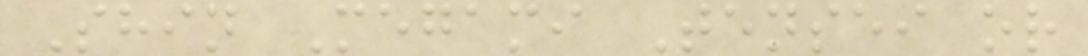Shin Megami Tensei or
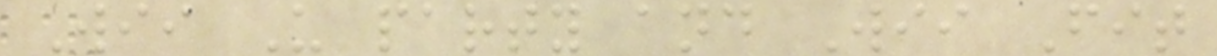Wii U party and Wii Fit
